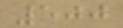500
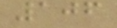106
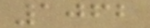1062
